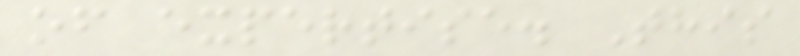of expertise. This
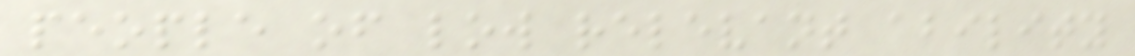people of low relevant ability
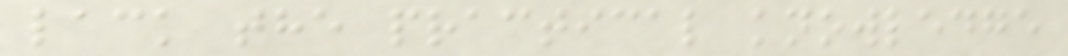lack the practical knowledge
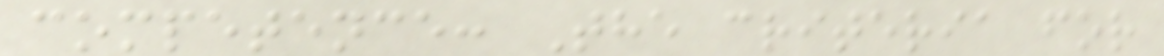competence: The criteria for
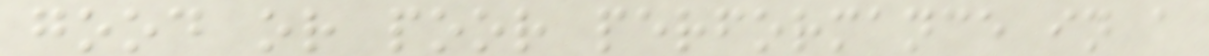good or poor performance in a
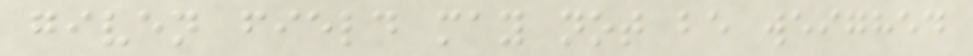given field may not be weighed
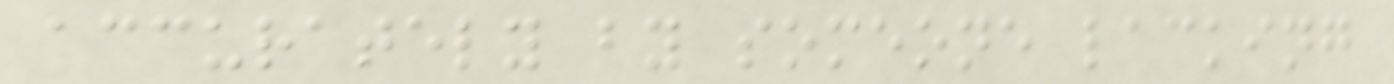accurately by someone lacking
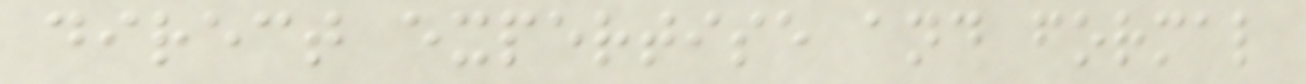direct expertise and formal
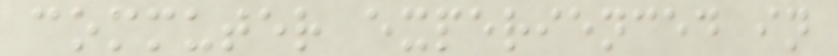commuter experienced in
